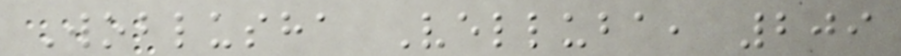Woblusha Velluba, 209
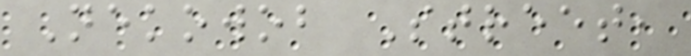Nekowob Street,
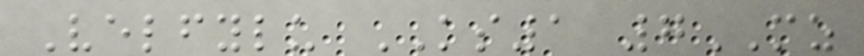Velfylu KS1 7MZ
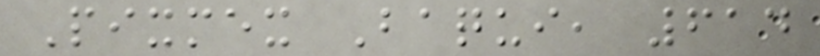Pixmex Baqui, 614
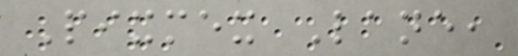Pixmex Lane,
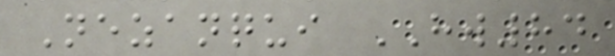Nezanqui HW84
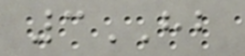3HB
